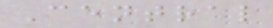Central
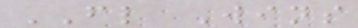FL Wins
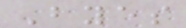Byes
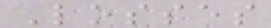Losses
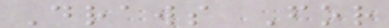Draws For
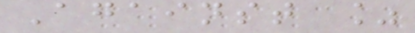Against %
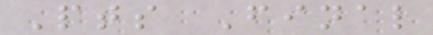Pts Final
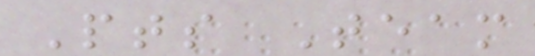Pts Team
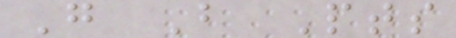G B Pts
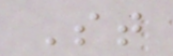St
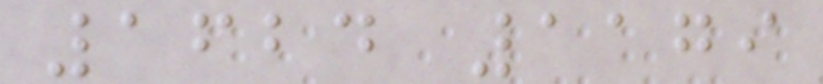1624 1179
